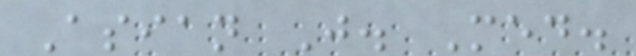Asian J. Med.
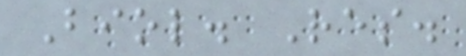Biol. Res.
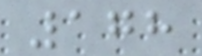178
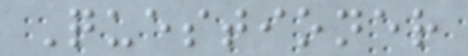Questioner
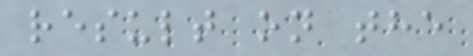result on the
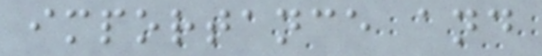importance and
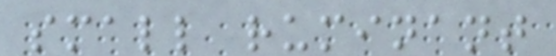small ruminant
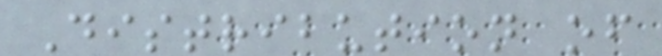Distribution of
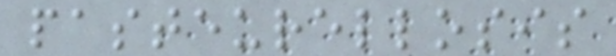pasteurellosis
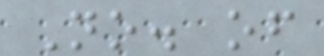No. of
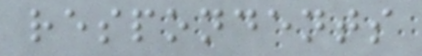respondents
